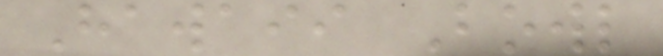Hawaii Bowl
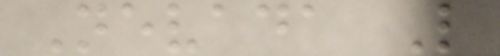Nevada L
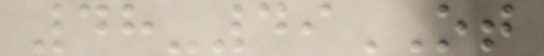48-49OT
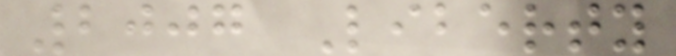2007 Liberty
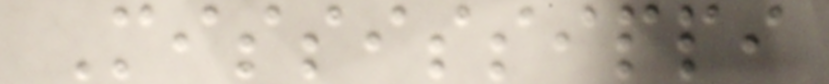Mississippi
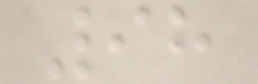98
